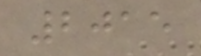2015
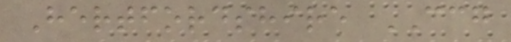Hertfordshire CCG
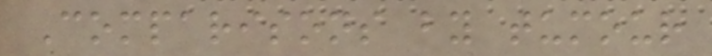Comparisons by tumour
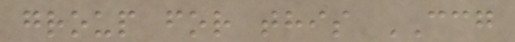group for this CCG
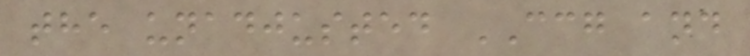the unadjusted CCG and
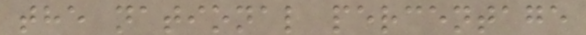the national percentage
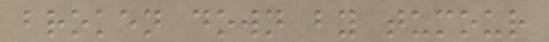broken down by tumour
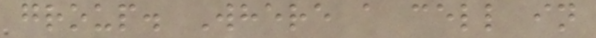group. Where a cell in
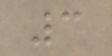3
